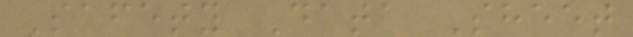Safety Data Sheet
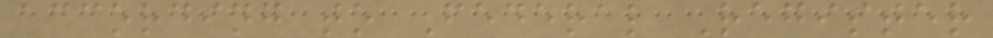according to Federal Register
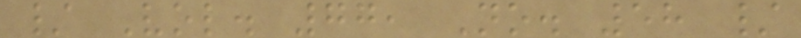/ Vol. 77, No. 58 /
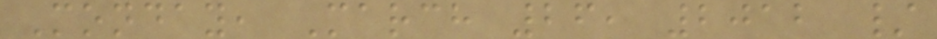Monday, March 26, 2012 /
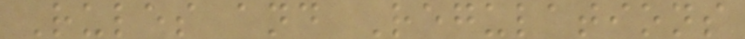Rules and Regulations
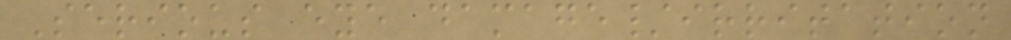Serious eye damage/irritation
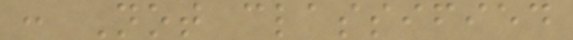: Not classified
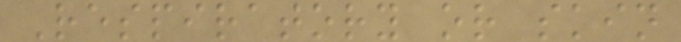Respiratory or skin
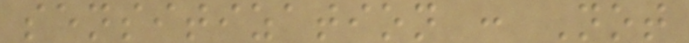sensitization : Not
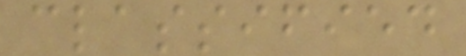classified
